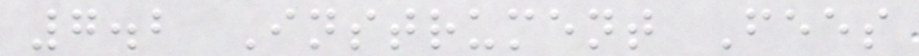7.2 Instrument Fees
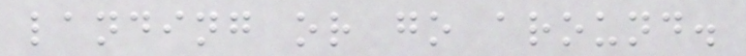landing or go around.
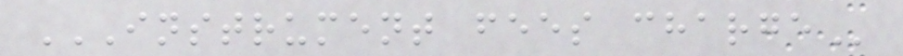INSTRUMENT FEES CHARGE
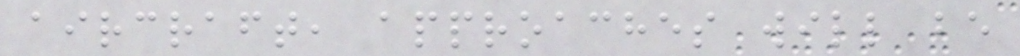aircraft, approaches will be
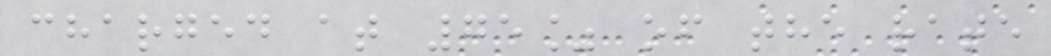charged at 75% of the rate
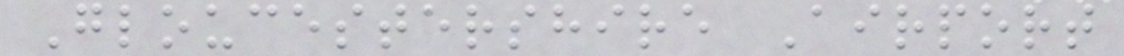Gloucestershire Airport
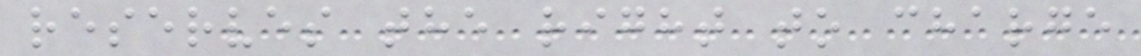reserves the right to charge
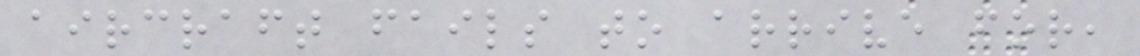aircraft fails to arrive for,
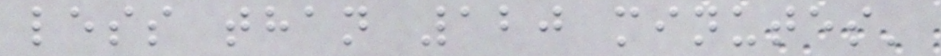less than 120 minutes'
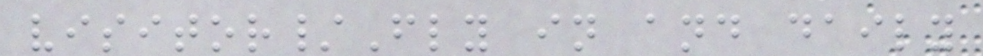visitor/Fly in and daily
